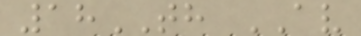18TH AV
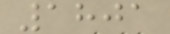1801
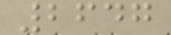2647
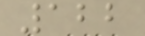122
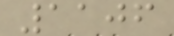1106
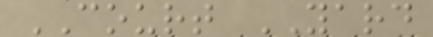COURT YARD
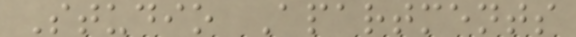Studio Apartments
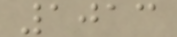1013
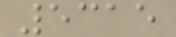5315
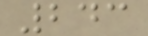243
